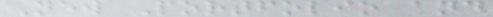New Portfolio and
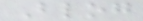Blog
